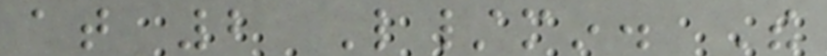at 2 L/min. The
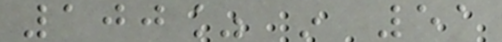100% in 51
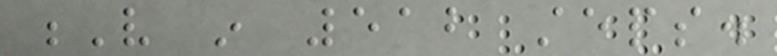V in 512 steps.
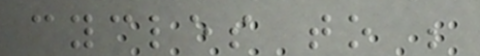cycles to be
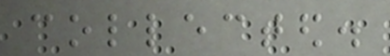collected.
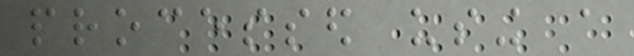processed using a
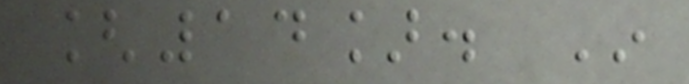[14]. In
